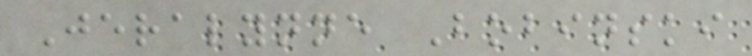Jeralynne Bobinski
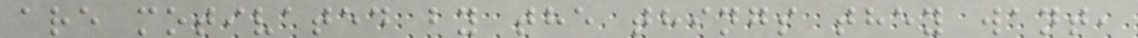are motivated by the things they want,
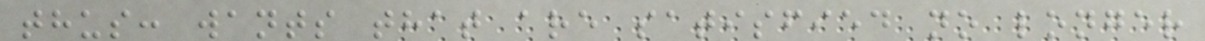thus: wants that are satisfied no longer
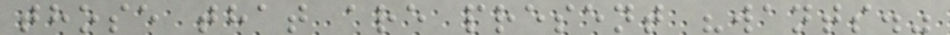those that are present "wants."
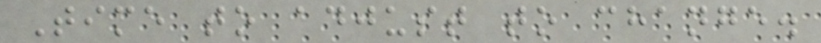Time to adjust to change.
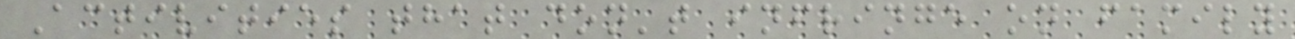Activities that don't infringe on family
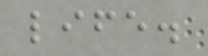life.
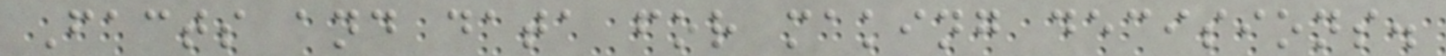Facts and data for making decisions.
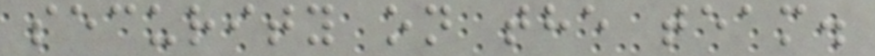security on the team.
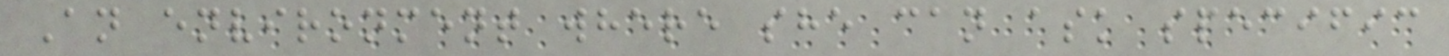An environment where she can ask specific
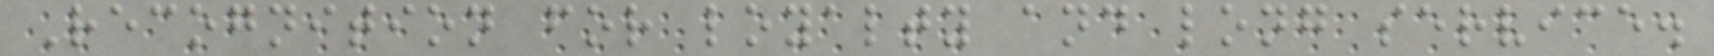Recognition for loyalty and long service.
